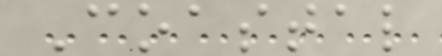Coastal
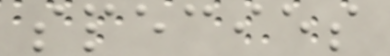species
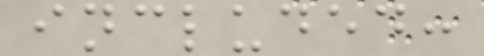included:
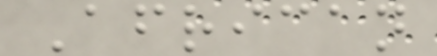African
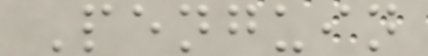Penguin
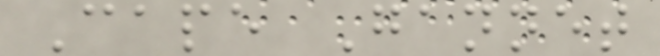Cape Gannet
